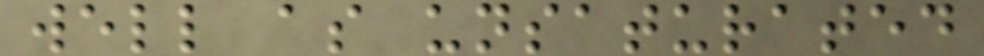well as unsaturated
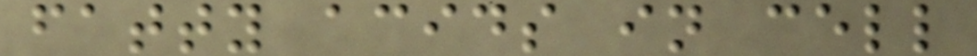fatty acids in cell
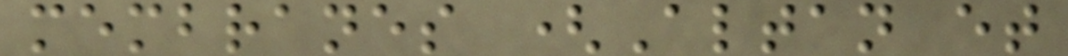membranes (Altan et
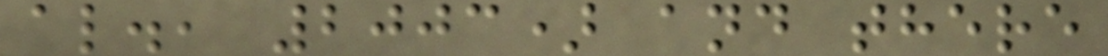al., 2003) and there
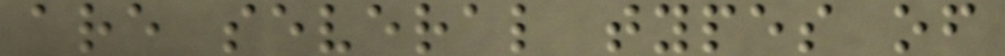are several types of
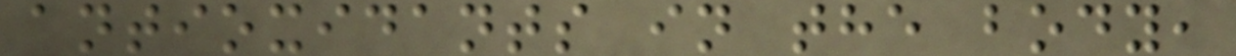antioxidants in the body,
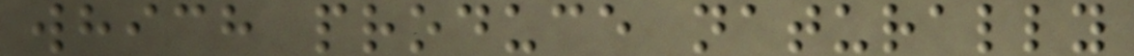which produce naturally
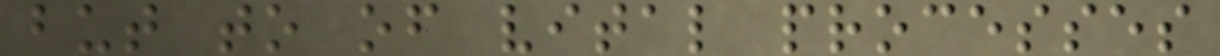but to of vital processes
